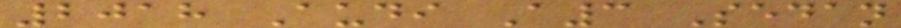2018 Audi A3 Sedan
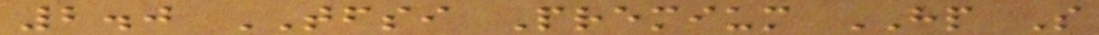2.0 TFSI Premium HP S
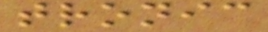tronic
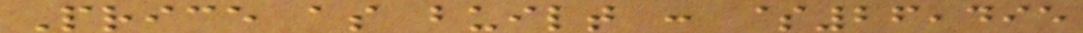Price as built : $26,495
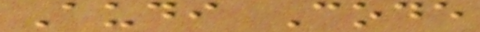Audi Code
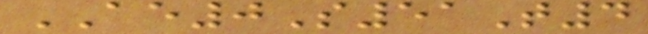AE0S51T4
